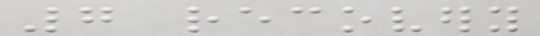7 recovery
